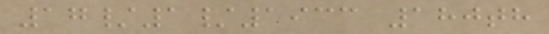17/1/1933 180th
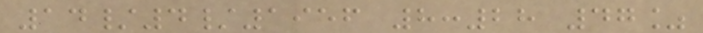14/4/1956 8:28 47%
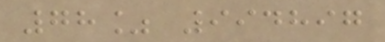78% 994897
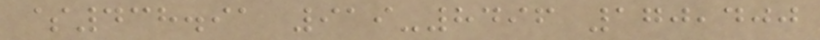$438.91 919-8496 170,400
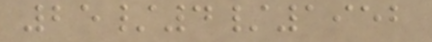25/4/1952
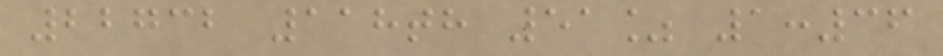22732 118th 51% 1:36
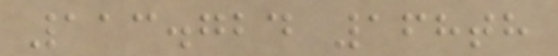113.724 168th
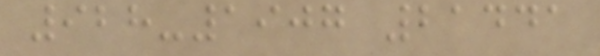928-1907 21441
